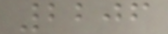2206
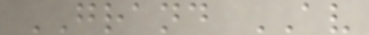GRAND AV
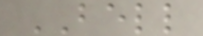BELL
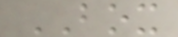BOX
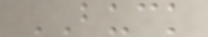BUCK
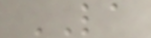LA
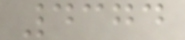4374
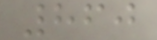860
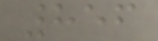856
